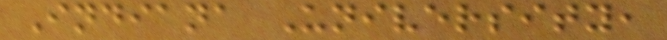Indiana University,
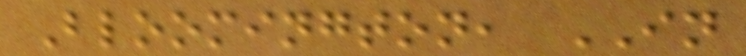Bloomington, IN
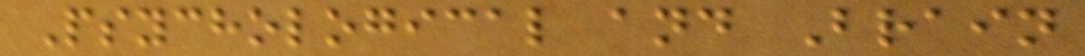Psychological and Brain
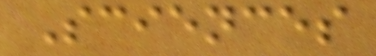Sciences
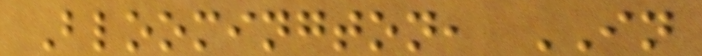Bloomington, IN
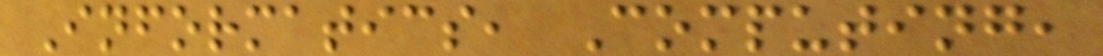Informatics, Computing,
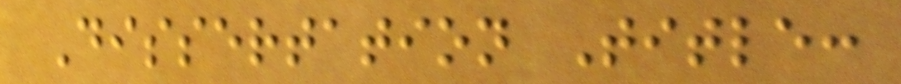Dissertation Title:
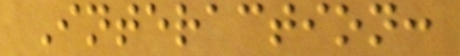Interaction:
